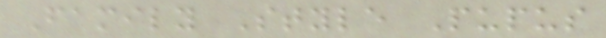Family Style Pupus
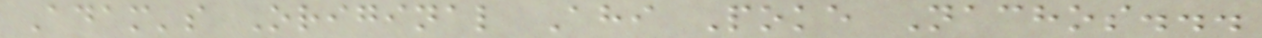Adam's Original Ahi Poke Nachos...
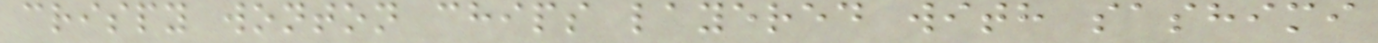crispy wonton chips layered with sashimi
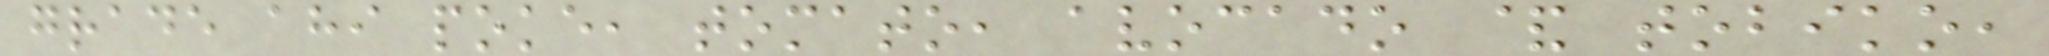grade ahi poke, tomato, avocado & tobiko,
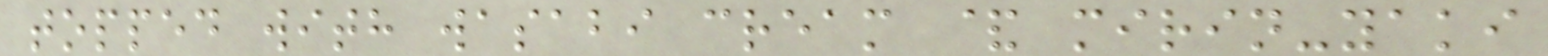topped with wasabi cream & mirin-yaki
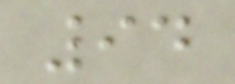94
